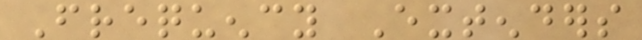Frequency Extenders
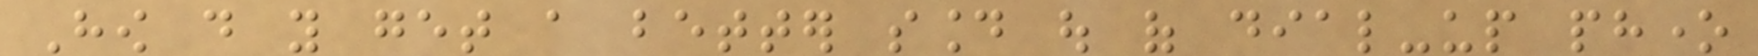How do you get a better sound out of dial-up phone
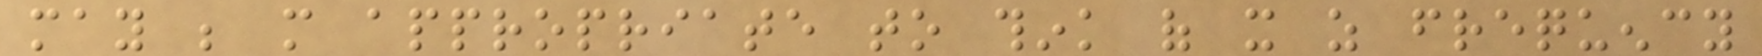may be more appropriate to think of it as frequency
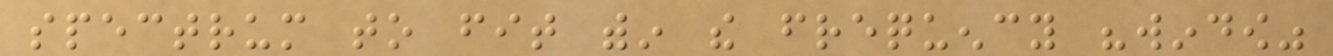spectrum to fit within the frequency "window"
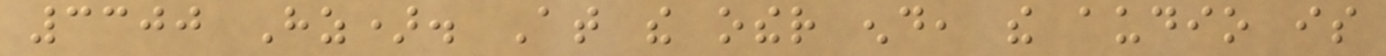3300 Hz). At the other end, the audio is
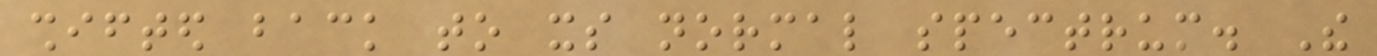shifted back to its normal spectrum. The
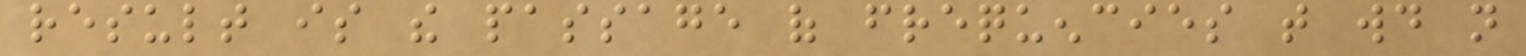result is the passage of frequencies that would not
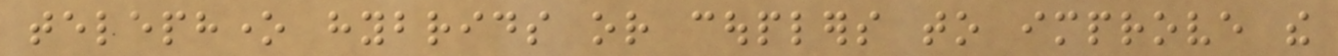telephone hybrids or couplers to improve the
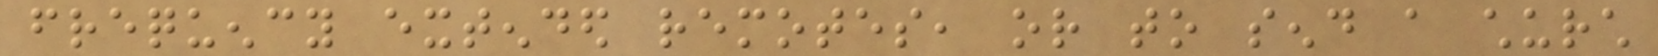frequency extended remotes, or to send a church
